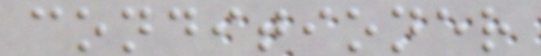conditioner
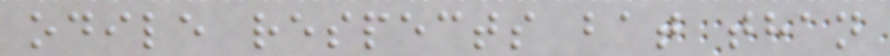odile respects bat than
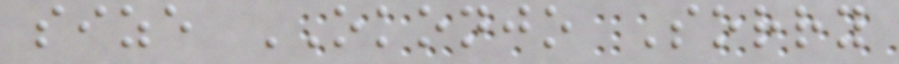size OKONJO Sorry
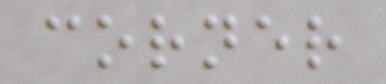corner
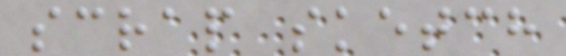scrap sketch
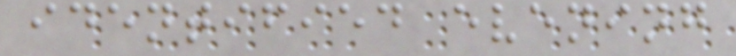identified evening
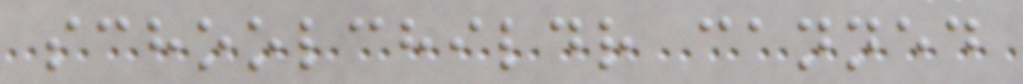schoolchildr canned
